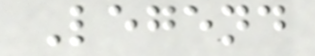Legend
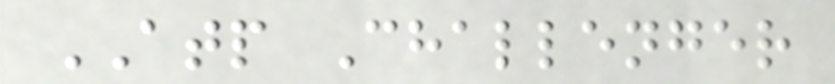ATP Challenger
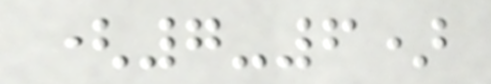(7-6)
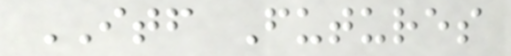ITF Futures
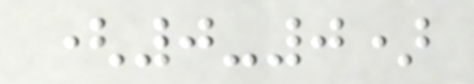(0-0)
